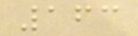163
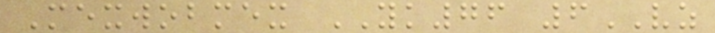Mexwobmex YK76 6VZ
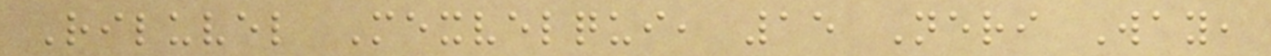Riluvel Mexvelqui, 15 Neri Way,
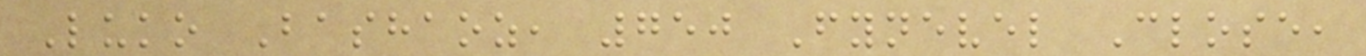Luko Bashaoz, 750 Fynevel Close,
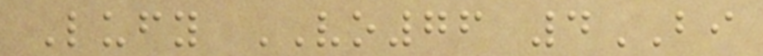Lufy VO76 4BI
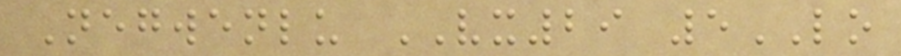Negwenlu VX29 5LO
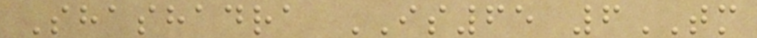Shashadra IS65 6TM
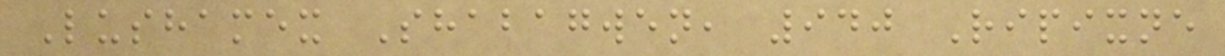Lushamex Shabagwen, 940 Ripixne
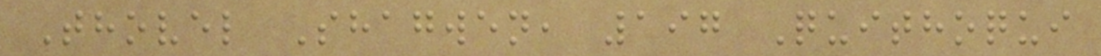Thovel Shagwen, 197 Quithoqui
